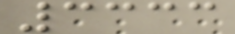3333
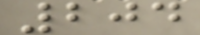204
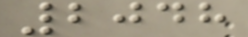2048
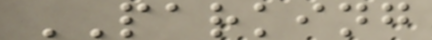PARKING
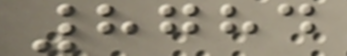8784
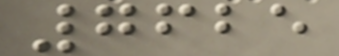7625
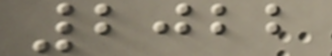2022
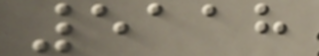5118
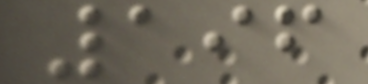196
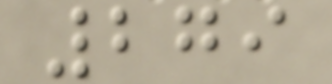279
